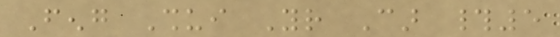Feng Shui Your Car #5
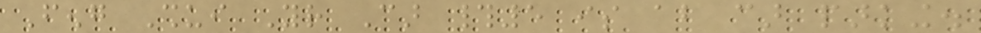Feng Shui Your Car #5 is about car parking.
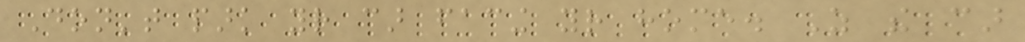Don't park your car facing your home. As the car
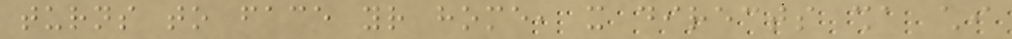turns to face your home, it directs sha chi
